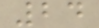24
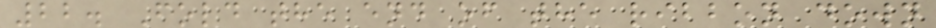22. Fold the end of the ribbon down
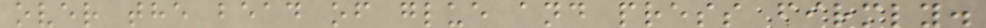over the bead of glue and press firmly.
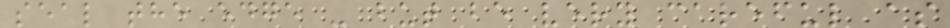seal the edge - but be very careful as
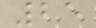25
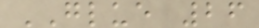GLUE 26
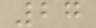27
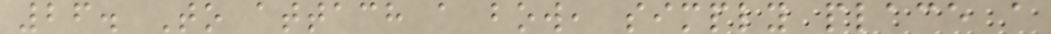26. To attach a bow, simply place a
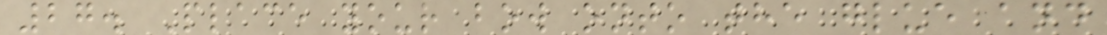27. Place your bow onto the glue and
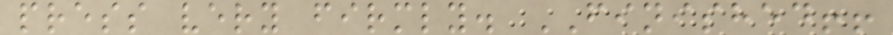press very firmly. FINISHED!!
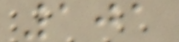101
